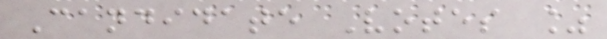Candidate Votes %
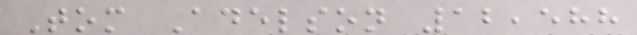Tom Adelson 12,588
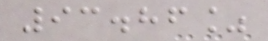93.86%
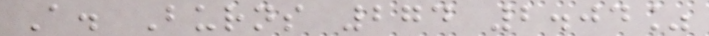A. Burns 274 2.04%
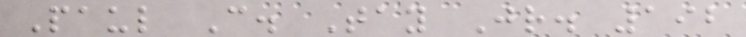Paul C. Tay Jr. 192
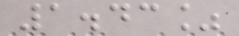1.43%
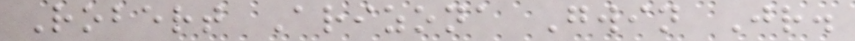Robert Arizona Gwin Jr.
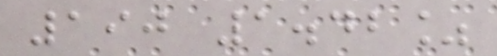190 1.42%
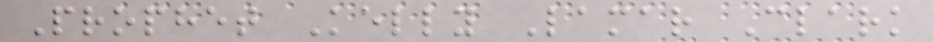Prophet Kelly Lamar Clark
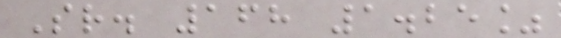Sr. 168 1.25%
